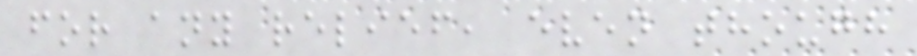for any relief, even though
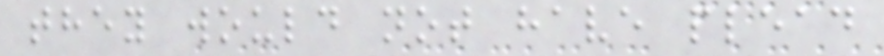they would not have plead
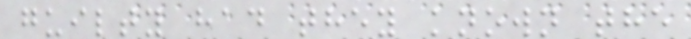guilty had they known the
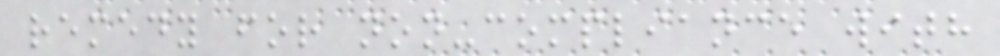remedy for non-compliance with
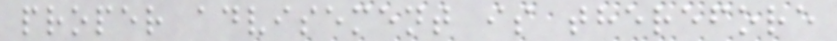proper advisement is therefore
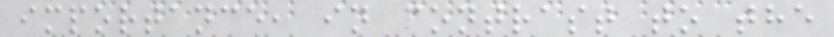importance, in contrast to the
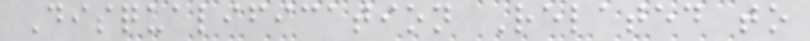Disqualification Related to
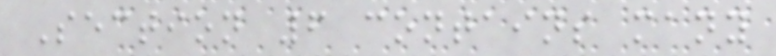Section 6 contains many
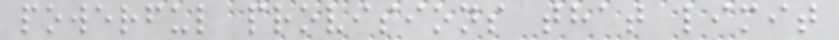powerful provisions that limit
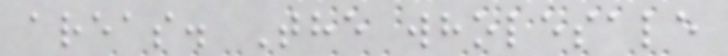areas. The wholesale
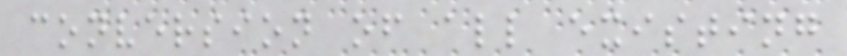conversion of all existing
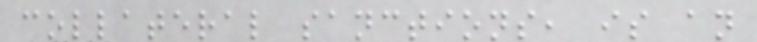collateral sanctions, is an
